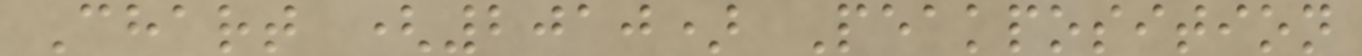Chart (2010) Peakposition
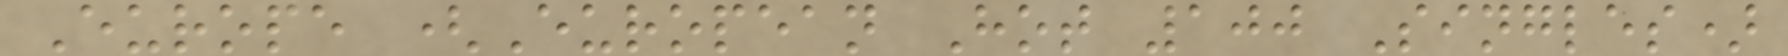Europe (European Hot 100 Singles)
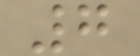7
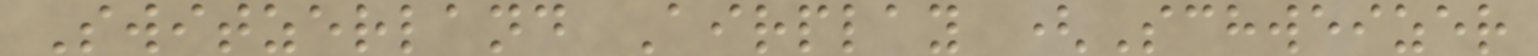Switzerland Airplay (Schweizer
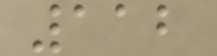112
